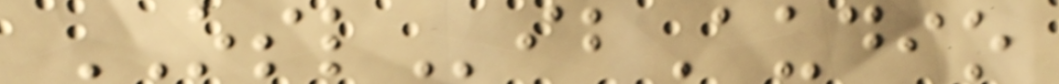OSLibAudio
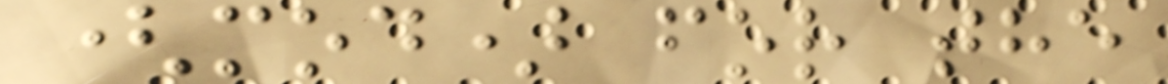(mod) for the
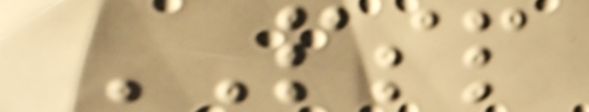PSP
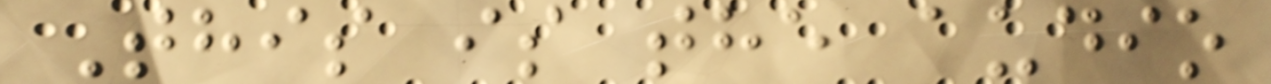This is the audio
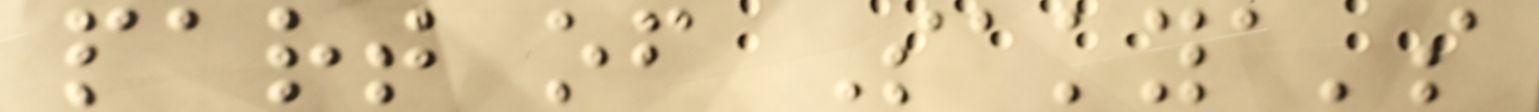part of Sakya's
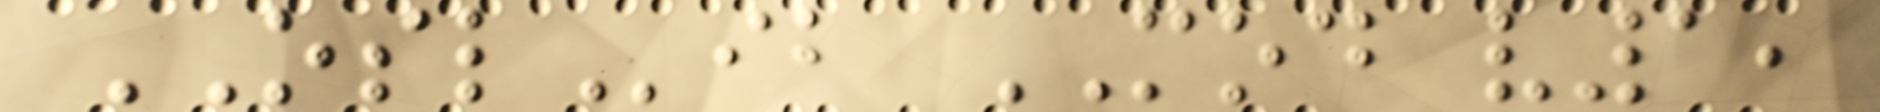OSLib MOD v1,
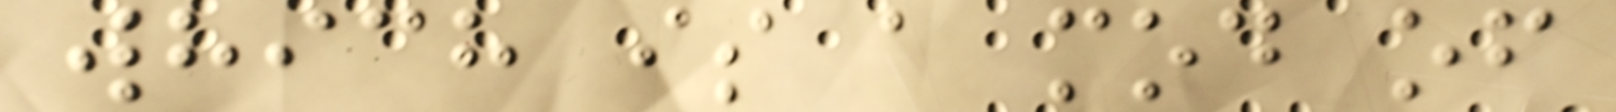which is a mod of
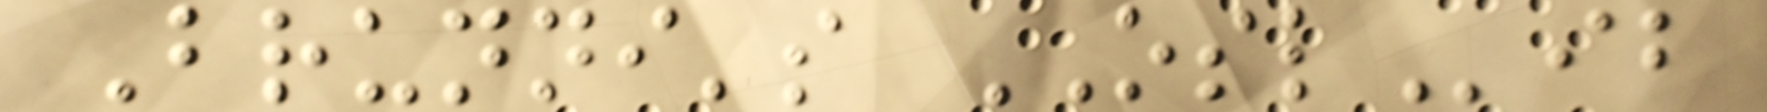Brunni's OSLib
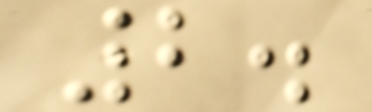2.
